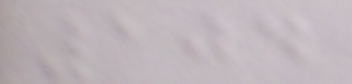104
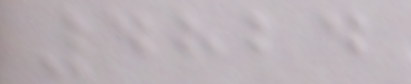4824
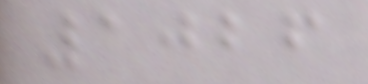1026
